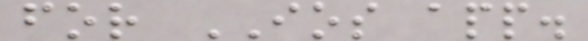for IOS app.
